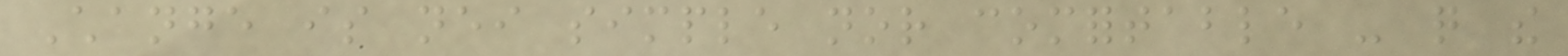Change is neither simple nor comfortable - quite the
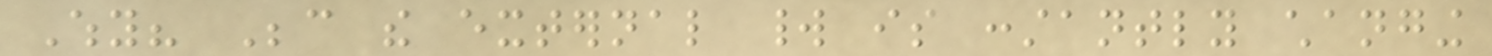Why? Because the external world is constantly changing
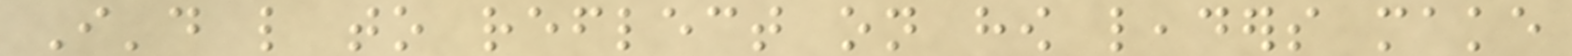I'd like to reflect on how leaders make
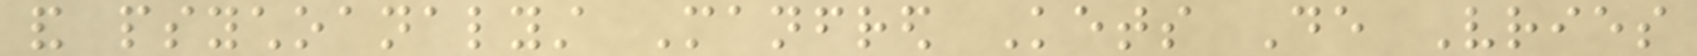and psychoanalyst Manfred Kets De Vries
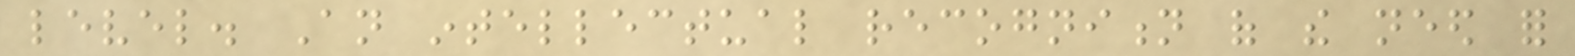level. An intellectual recognition of the need for
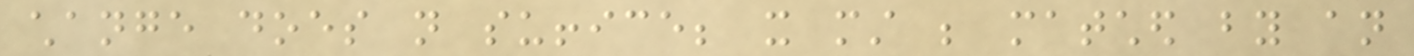change does not suffice; it must be matched by an
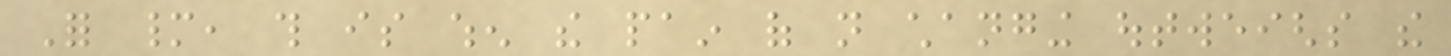For many, this is when the pain of not changing outweighs the
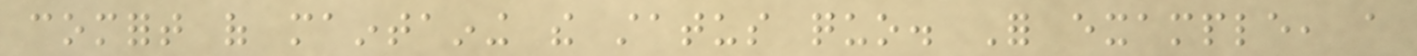comfort of maintaining the status quo. For example, a
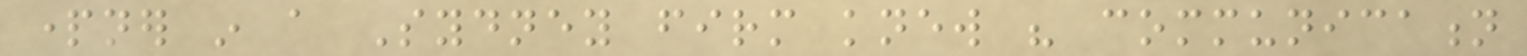partner in a Sydney firm knew his communication
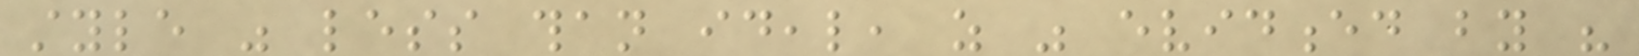style was less than ideal, as was evidenced by his
